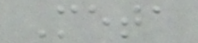Meta
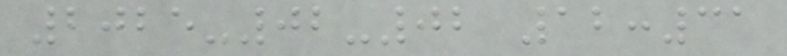2025-02-02 12:31
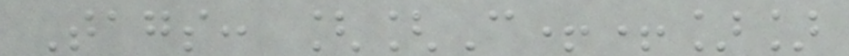Tags: [[C++]]
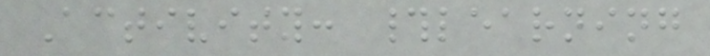Activity: #learning
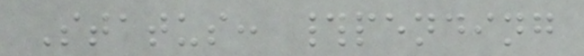Status: #pending
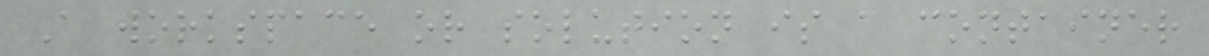A workspace or solution is a container
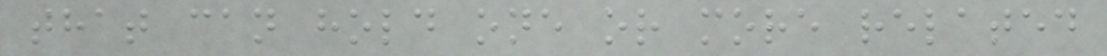that can hold one or more related
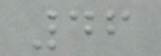46
